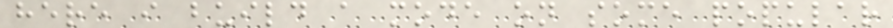here i build a mode on some popular
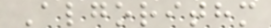Algorithm
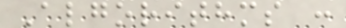Algorithms :
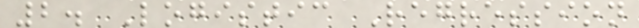2. Logistic Regression
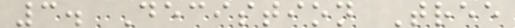3. Decistion Tree
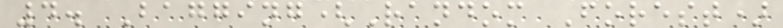4. Bagging(Random Forest)
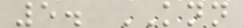5. KNN
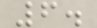6.
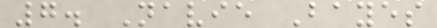7. Navie Bayes
